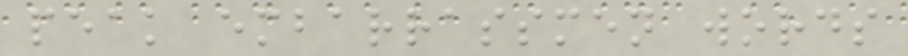peak embarrassmen words
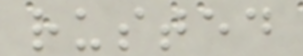rusted
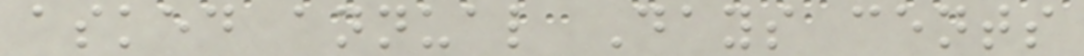asked annual Days cents
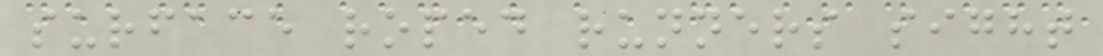surface roped runners sight
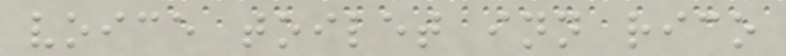voice toilet inn rico
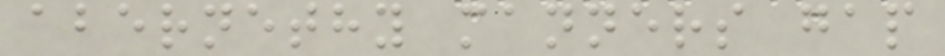abernethy manners gap
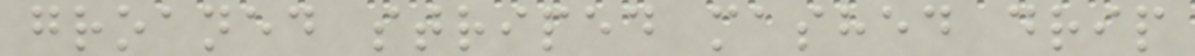groaned striped mashed drip
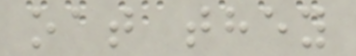oat they
